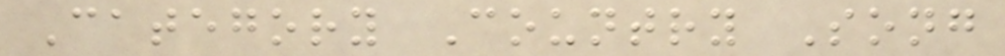Category Country Song
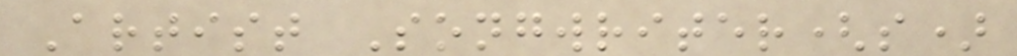Artist Songwriter(s)
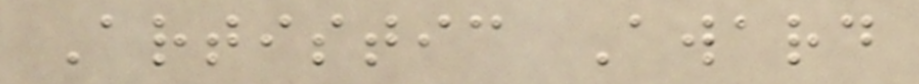Artistic Award
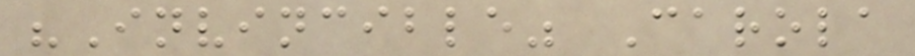"Invincible" Carola
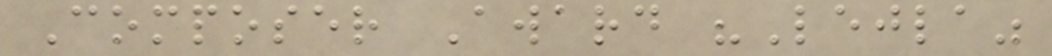Composer Award "Lejla"
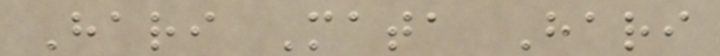Hari Mata Hari
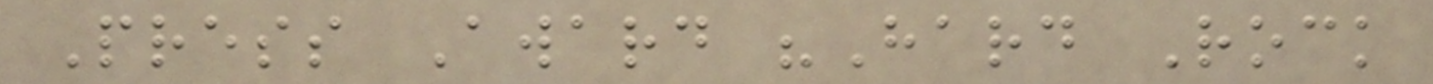Press Award "Hard Rock
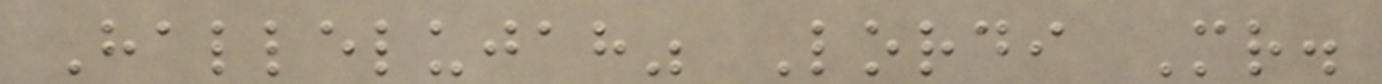Hallelujah" Lordi Mr.
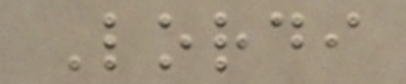Lordi
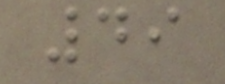49
